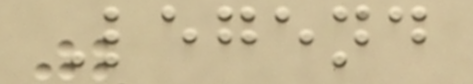Legend
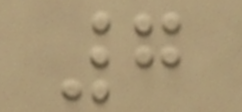7
